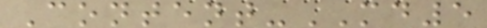Content-MD5
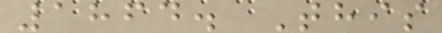1864. This
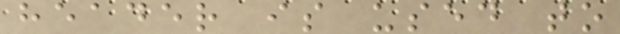header is used to
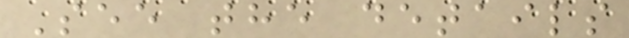See the details
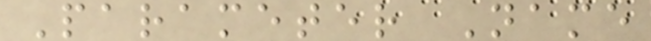Parameter Name
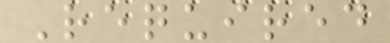Required
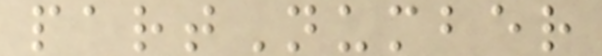partNumber
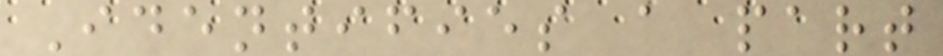Identifies a part
